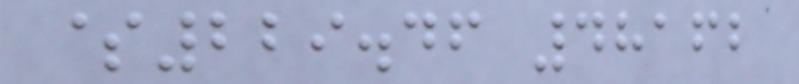$229.46 48162
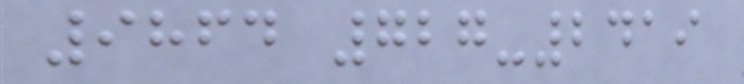9864 727-2419
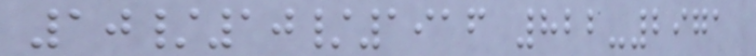10/10/1916 822-2971
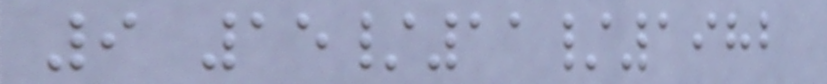9 15/11/1982
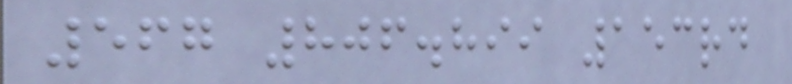567 806.899 153rd
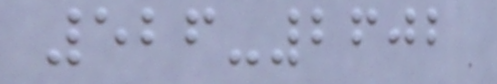526-2602
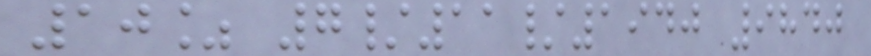10% 7/11/1940 9840
